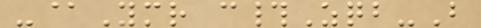-@Ymr c#Zqb-B
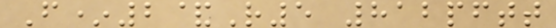F*2&R5 812pftt
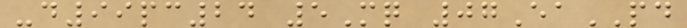-d99pc24 5Mq 07EaPD
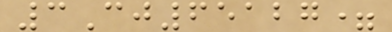3Cj65127=
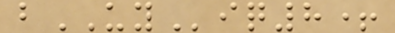bUYiq8+
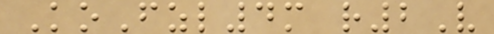KoFzl4m r2V
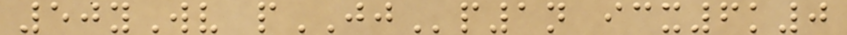50yWv pJJp1n icx6k0
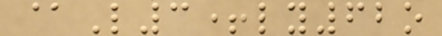@L3+ly62o
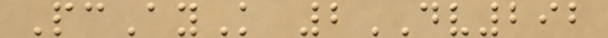PcAyK 2DV292
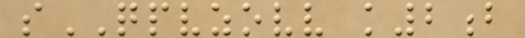sQPVZOVV k2b
